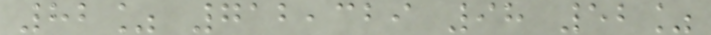82% 712,329 98 52%
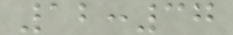12:37
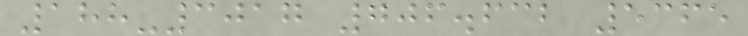188-3017 706.632 5365
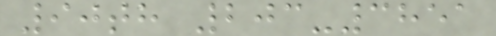90th 203-3851
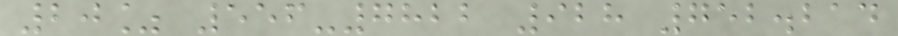20% 556-7822 928 752.214
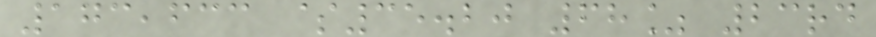173,633 $35.20 68% 23rd
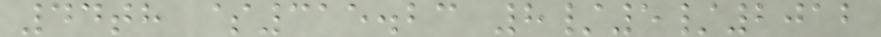44th $315.23 8/5/2012
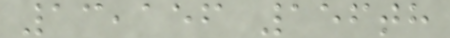13,156 156th
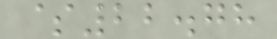$22.78
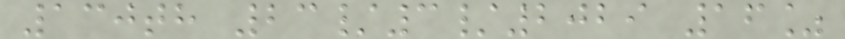130th 23/3/2029 16%
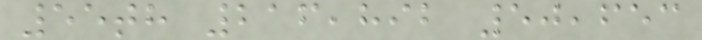55th 216,892 50,653
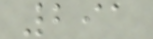291
